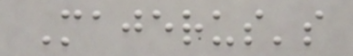Majerus's
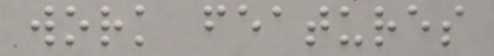work features
